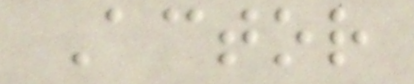Actor
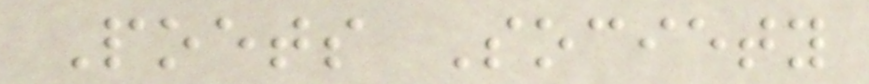Poets Society
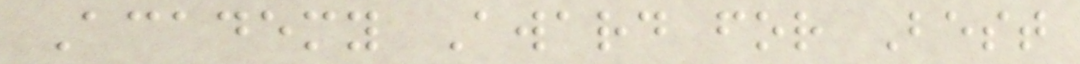Academy Award for Best
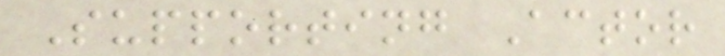Supporting Actor
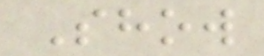Show
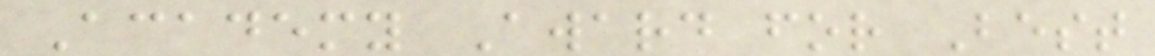Academy Award for Best
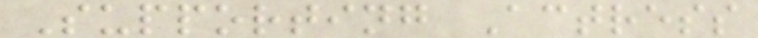Supporting Actress
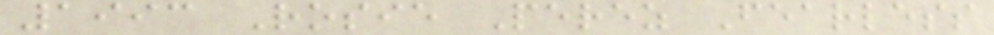1993 Rosie Perez Fearless
